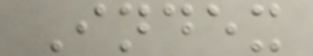Index
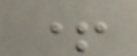+
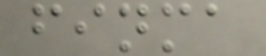finma
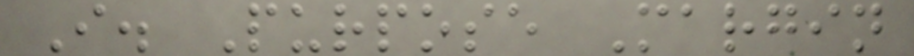I. Purpose Margin
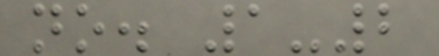no. 1-2
